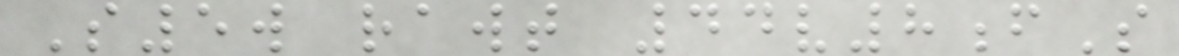S5w rawt 44v8fS
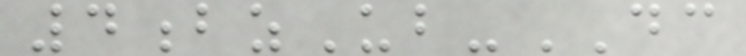4bzUb-DC
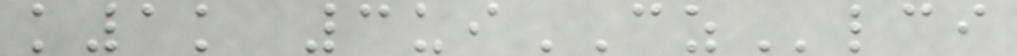k1k 3uiCZlci
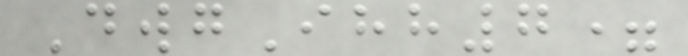DwgIhh7=
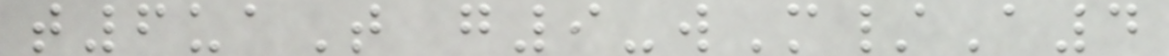t6uaT g9-wM/A4
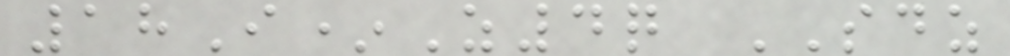18I*Z4q SDZ
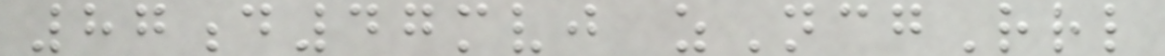87d47mvj zNcgRrl
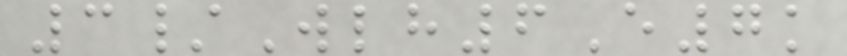3/Wlh6E7k
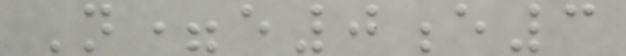N=e0e3
